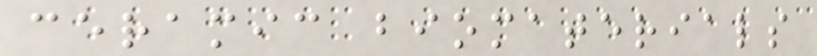ceramic biomaterials
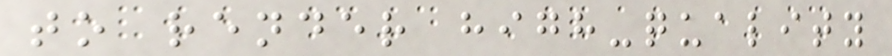to render high-quality
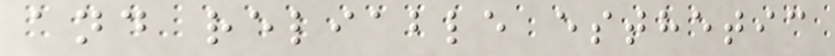and reliable esthetic
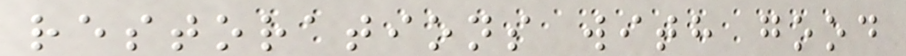restorations with good
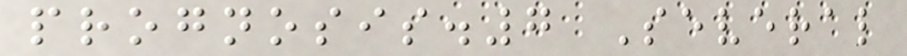prognosis.7 Several
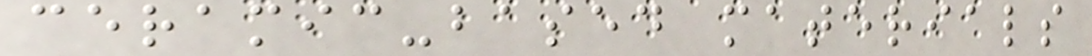ceramic-based materials
